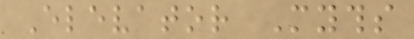Elevator Myths
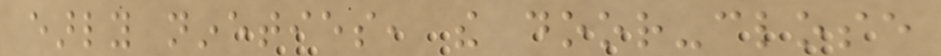early nineties, the door-close
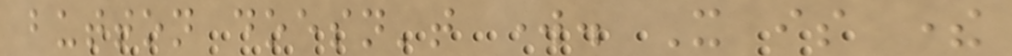button doesn't work. It is there
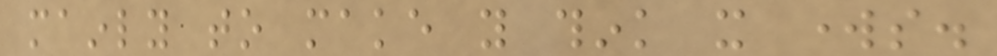mainly to make you think it works.
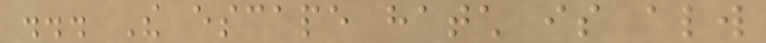... The escape hatch is always
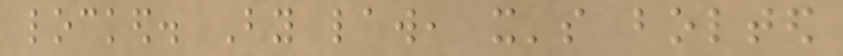locked. By law, it's bolted
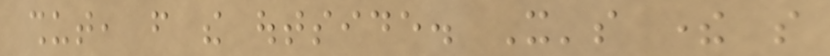shut, from the outside. It's there so
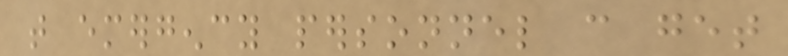that emergency personnel can get
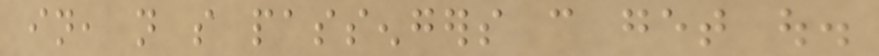in, not so passengers can get out.
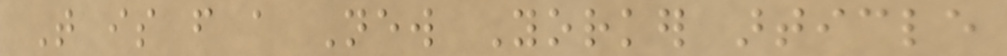That is from a New Yorker article
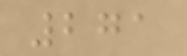271
